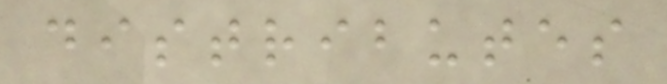distributes
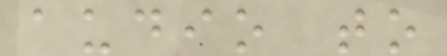audio to
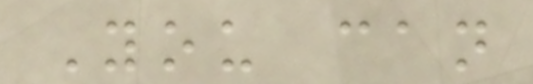You can
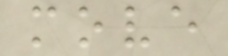move
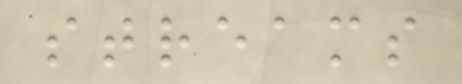streams
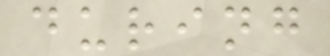during
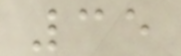35
